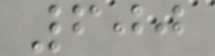600
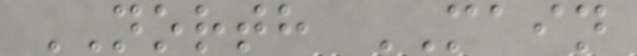NORTH MAIN
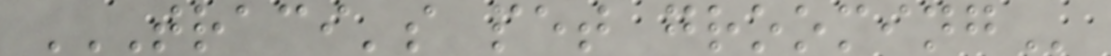TRACI'S PET GROOMING
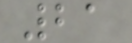21
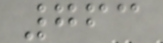763
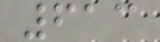613
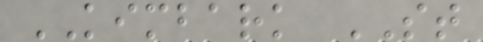KIMBARK ST
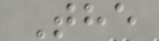The
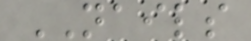NAILS
